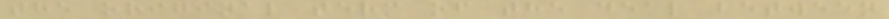the original term of the deal between
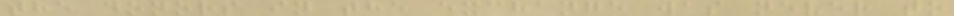the donors in the exchange was never to
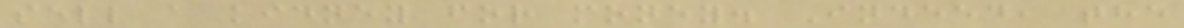sell a kidney for money. Indeed, the
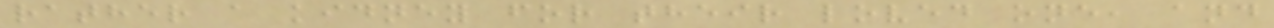rather a kidney for their loved one, and
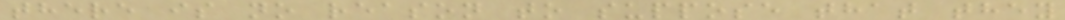there is no reason to suppose that they
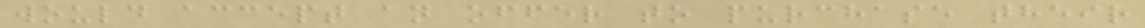would accept an offer to purchase their
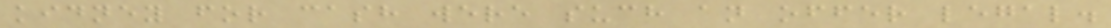kidney for cash were such an offer legal.
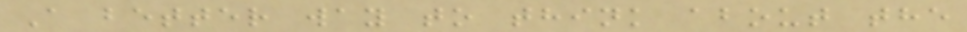A better way to think about the
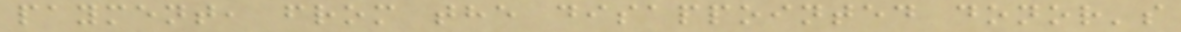payment, from the disappointed donor's
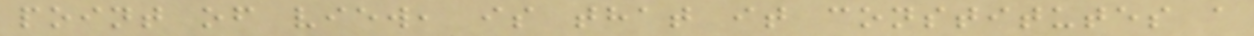point of view, is that it constitutes a
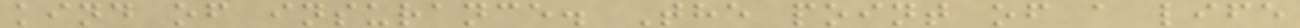kind of insurance. The point of a life
